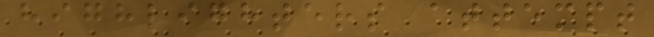highlighters attempt
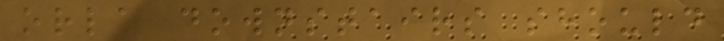orla downstairs should
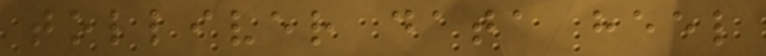tolliver data heel
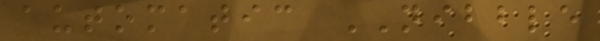automatic NIBBLE
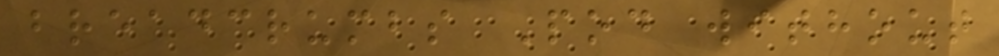breadcrumbs Pod without
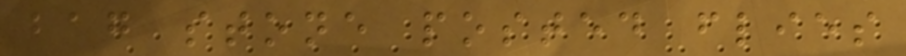bag stone posted flies
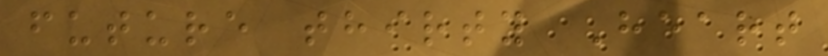future thirty Heart
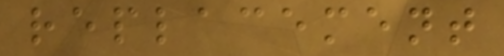replacement
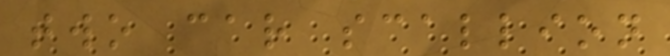two car scallion
